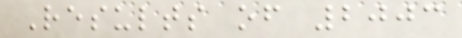Results of 2003
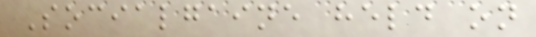Socialgaine held on
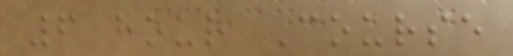6 hour Course
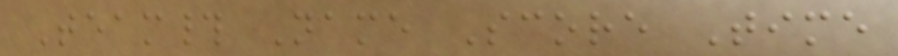Team# Name Score Time
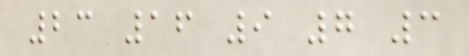23 16 9 7 3
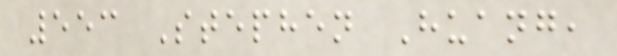553 Stephen Huang,
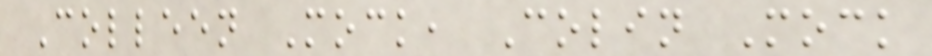Colleen Mock, Colin Mock
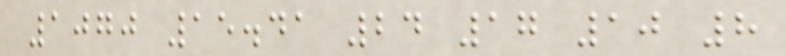1070 15.41 24 17 10 8
